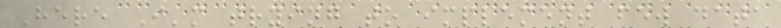Here I'm trying to implement few data
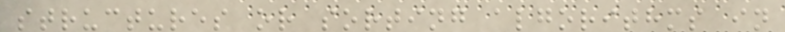structures or sorting algorithms in
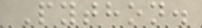Python.
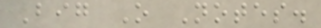Big O Notes.
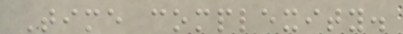Time complexity.
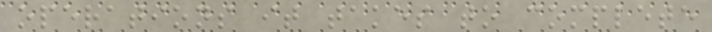operations it takes to complete
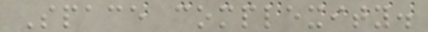Space complexity.
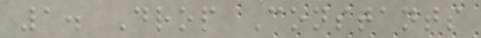1. Drop Constants
